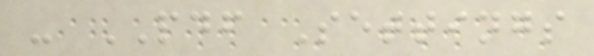- PDF Settings
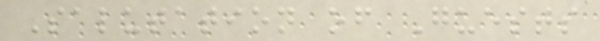Salutation of Guests
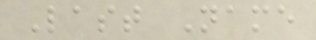Last Name
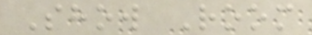Show Room
